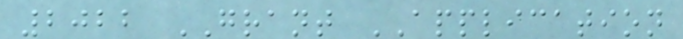2022 GRANT APPLICATION
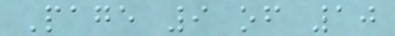Page 9 of 10
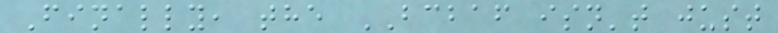Finally, the BCBAF isn't just
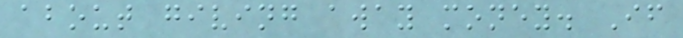about giving away money. If
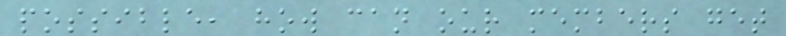possible, how can our members get
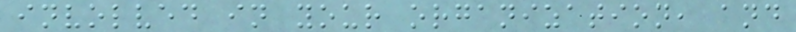involved in your organization, and
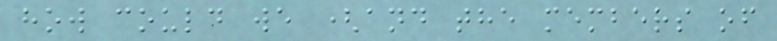how could we (and the members of
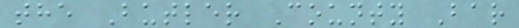the Butler County Bar
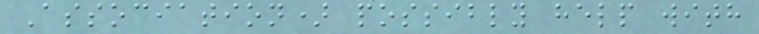Association) possibly help with
